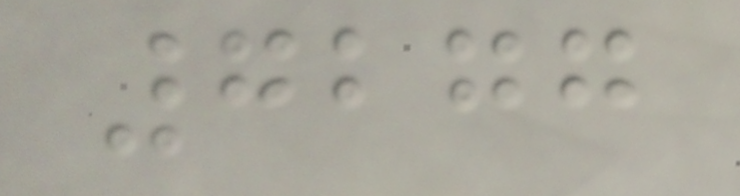7277
